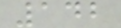142
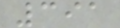391
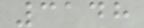3148
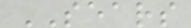SEARS
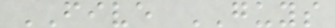FIVE GUYS
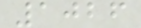1026
